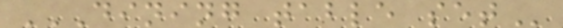DINING TABLE SET
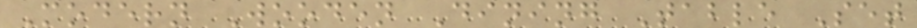Modern Wooden Dining Table Set
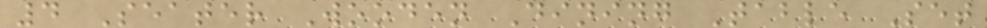4 Seater Wooden Dining Table Set
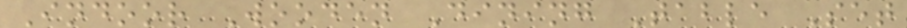Indoor Wooden Dining Table Set
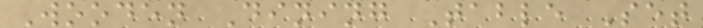Wooden Dining Table Set
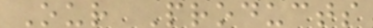Our Products
